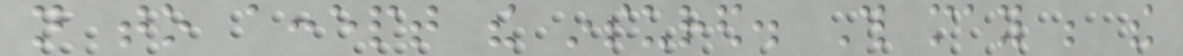not to accept the insured. This may be the
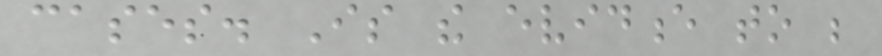cases. Is the evidence to be
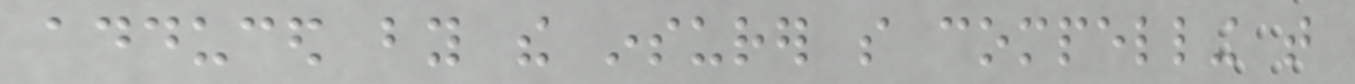adduced by the insurer so compelling that
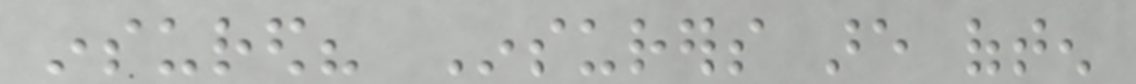insured? Insurers are often
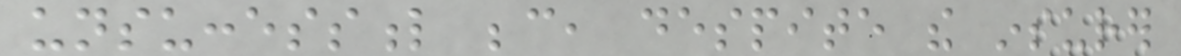unsuccessful because, despite the insurer
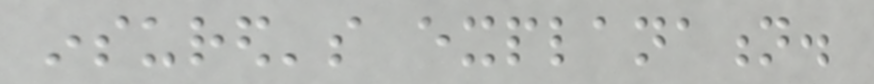insured's explanation.
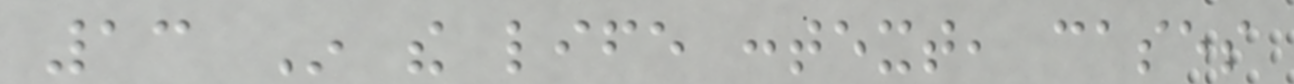13 In the life context, cases
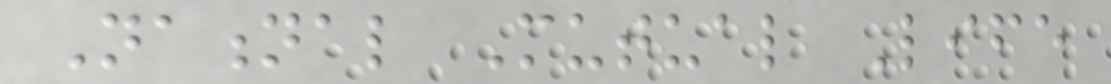National Mutual Life
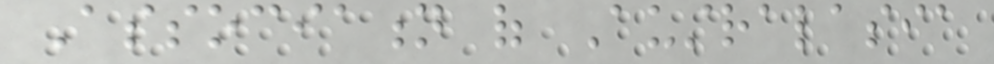Association of Australasia
